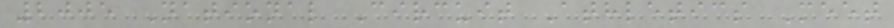2005 National Circuit Athletics Meet
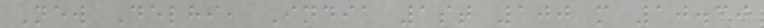New Delhi, India 1st 100 m 10.30
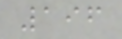196
